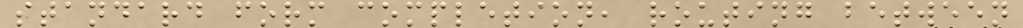standard form completion, routing between
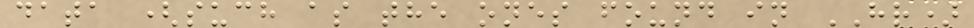data (such as the ones found in HR)
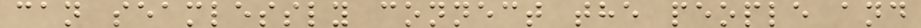can seamlessly connect the people and
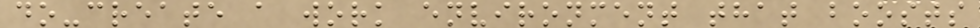do-create a work environment that boosts
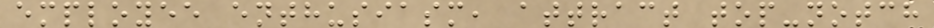employee enthusiasm, attract top-notch
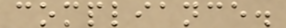compliance.
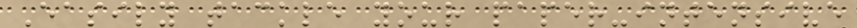Easily tackle your paper-intensive
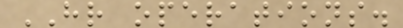HR operations.
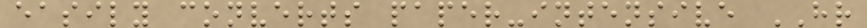easily converts paper-intensive HR
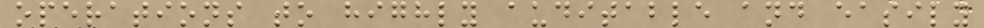operations to highly auditable and easily
